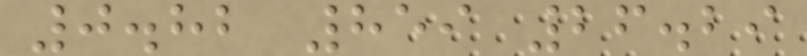0.82 859 26.29
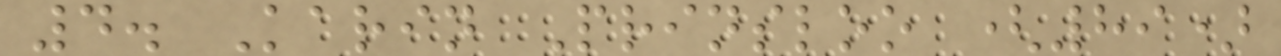4. Karin Prinsloo (89)
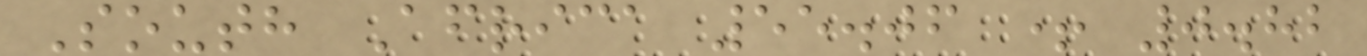South Africa 55.06 + 0.82
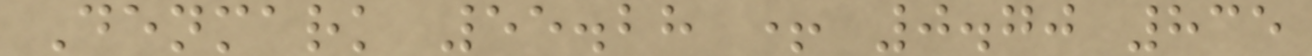Denmark 55.28 + 0.70 835
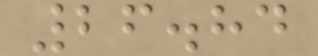26.84
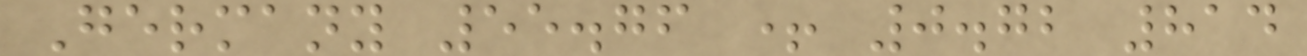Germany 55.76 + 0.72 814
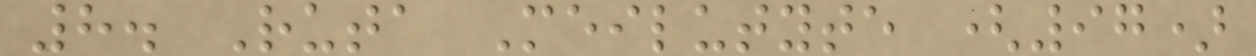8. Ruta Meilutyte (97)
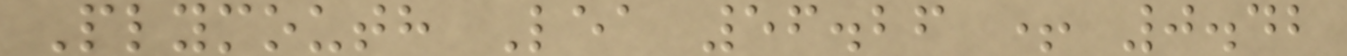Plymouth Lea 56.26 + 0.42
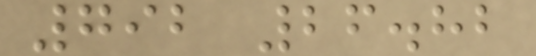792 26.82
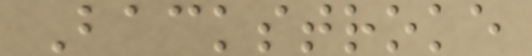Backstroke
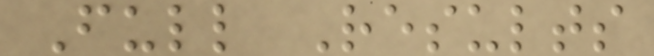Full Results
